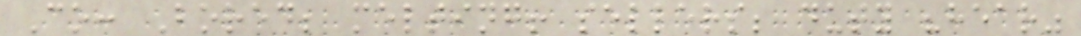Co: Bored; melting! sellers; duty "hear"
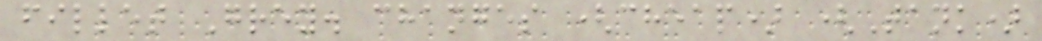fillet Grey. changes (cheap) (Tank)
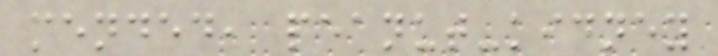mended, peanut-kidney
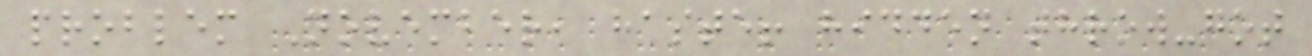problem November, haste! hidden throw-got
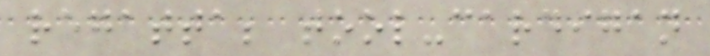regatta; tool-cardigan
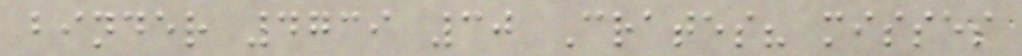binder 4739 30 Crates? misses
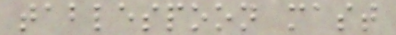tablespoon mast
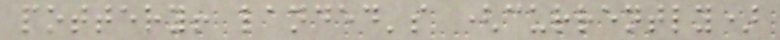pottery! landed's (currently)
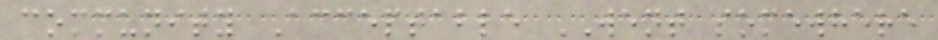community Acceptable WENT somewhere
